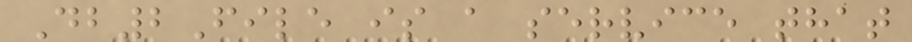Db2File is a service that
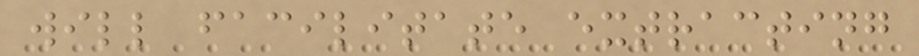will facilitate extracting
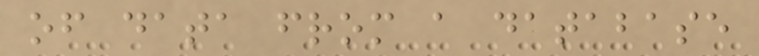of data from a database
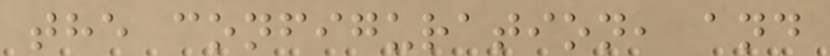the configuration, and
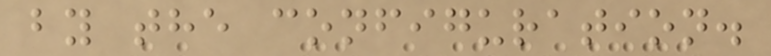by the configuration.
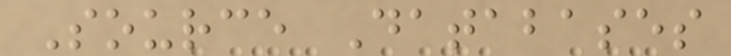Source Databases
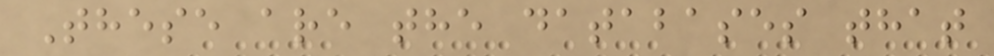These are the databases that
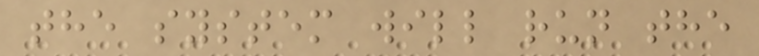the system will run the
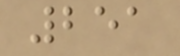251
